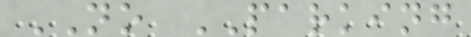NO PARKING
